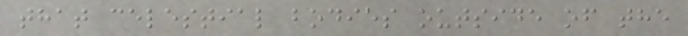that celestial bodies outside of the
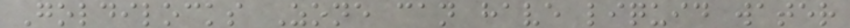Goldilocks Zone can have liquid water
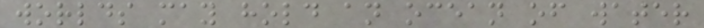worlds may hold an ocean of water
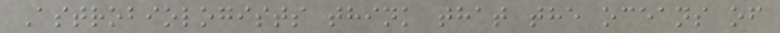Astrobiologists think that the oceans of
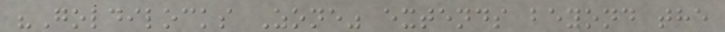"Goldilocks Zone" extends beyond the
